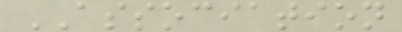ASSOCIATION
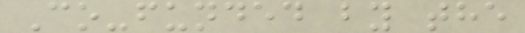Co-funded by the
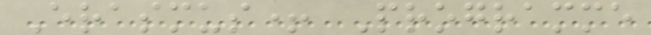Erasmus+ Programme
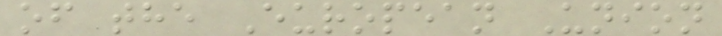of the European Union
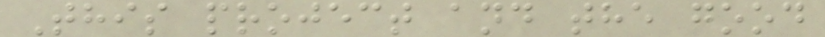This project and the good
